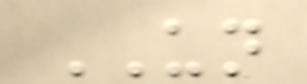UN
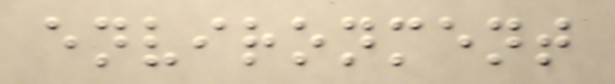environment
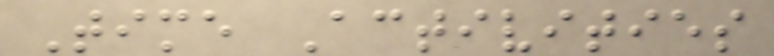Time Activities
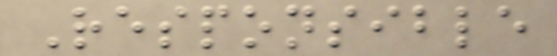Responsible
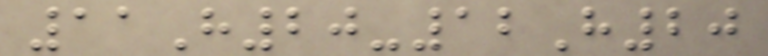11H20-12H20
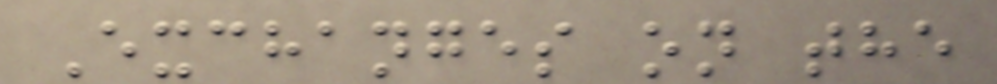Exchanges on the
